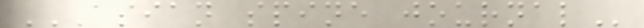ASIAN SPINE JOURNAL
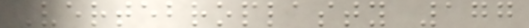Vertebroplasty 177
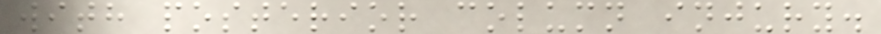with posterior column injury.
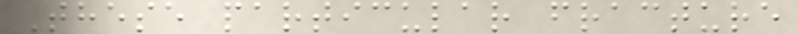These particular fracture
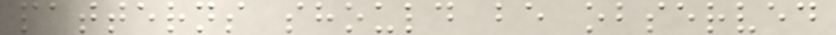patterns should be observed
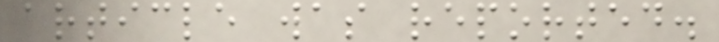article was reported.
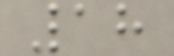18
